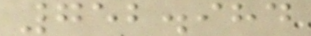752.984
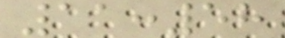11:58
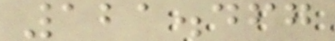121.467
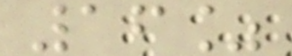16%
